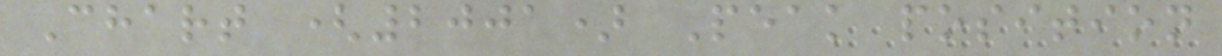Chart (2001) Peak position
